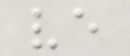ve
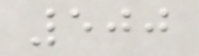500
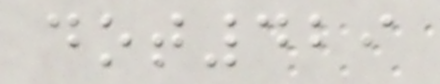dot429
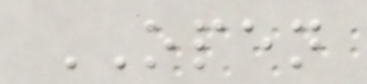OPEN
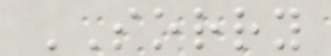SORRY
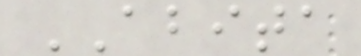ABITA
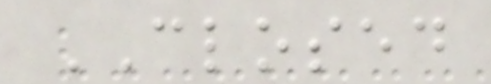CLOSED
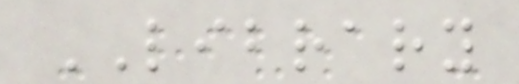LIBRARY
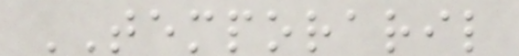TEMPORARIL
